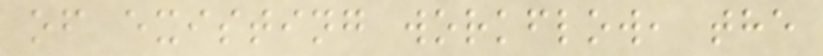of existing workflow, the
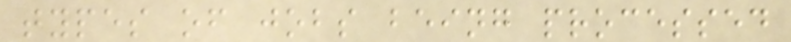types of jobs being processed
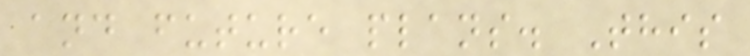and future plans. This
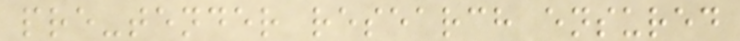pre-tender research ensured
